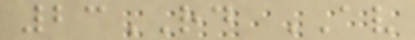23RD AV
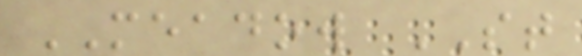MEADOW ST
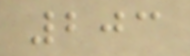203
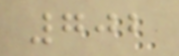702
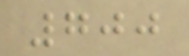700
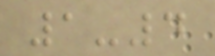1-4
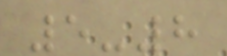5-8
